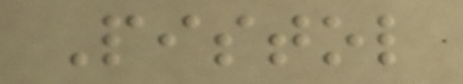Pistol
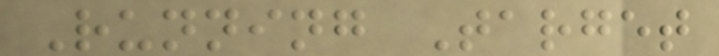Running Target
